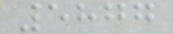5877
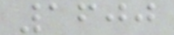1600
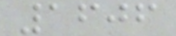1606
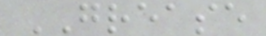GREASE
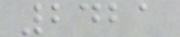2421
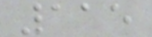115
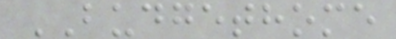BUDGETHOME
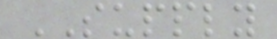SUPPLY
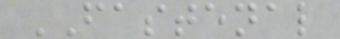FASTENAL
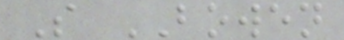S BOWEN
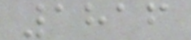1816
